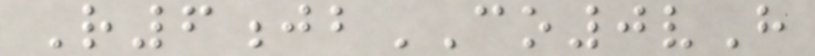R6jbCO0vH
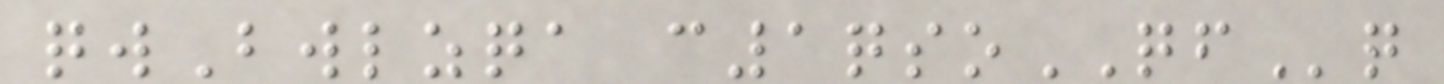qwBwlzqa c1qsoQFq
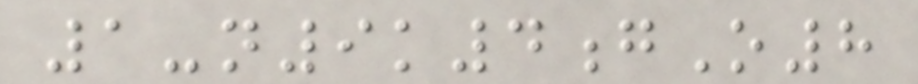1-n9k4gO8
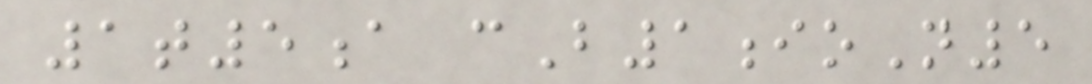1t5a cB1ioN5
